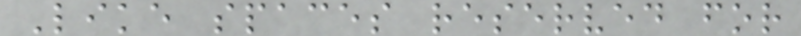Like spaces reserved for
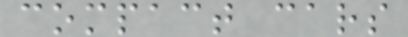compact cars
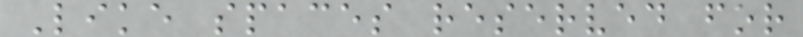Like spaces reserved for
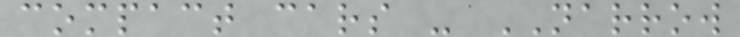compact cars - NARROW
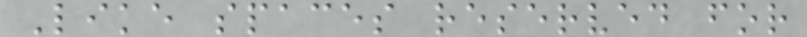Like spaces reserved for
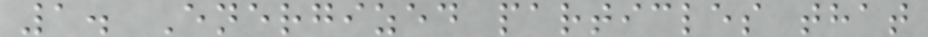1. Energized particles that
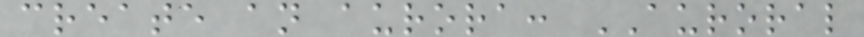create an aurora: AURORAL
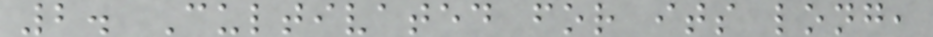2. Cultivated for its long,
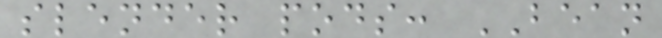slender pods: BEAN
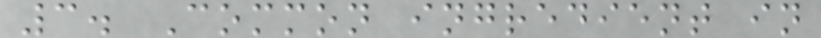3. Common ingredient in
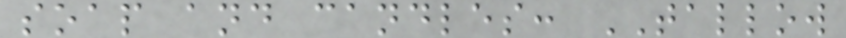soap and candles: TALLOW
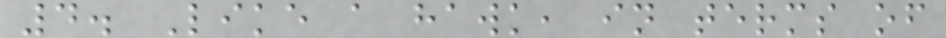4. Like a hawk, in terms of
